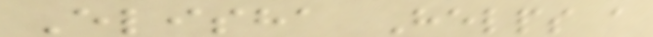Elisha Helps a
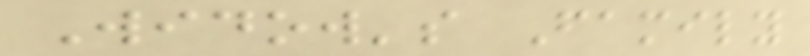Widow's Family
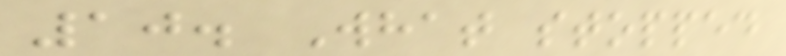10. What stopped
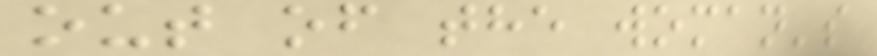out of the woman's
